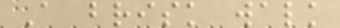A brisk walk
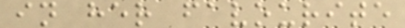in her favourite
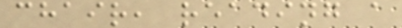chair, reading a
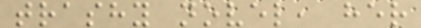trashy novel, her
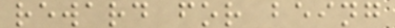reward for being
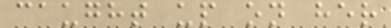caught up on her
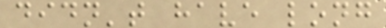didn't have long
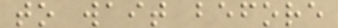to wait before
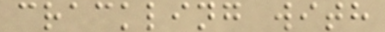crackling with
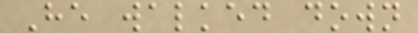He walked down
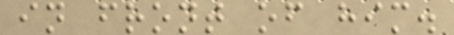in front of him.
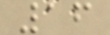16
